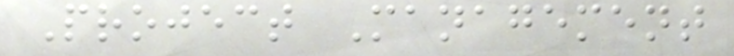Project Management
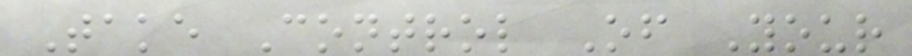Take Control Of Your
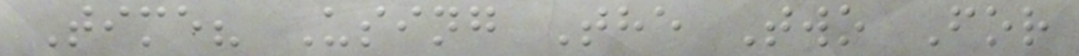Time? Using The Two For
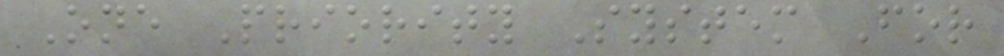One Priority System For
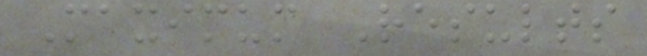Maximum Results
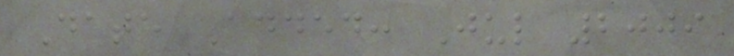Date Added: Jul 2009
